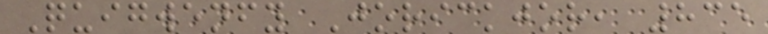Quigwenfy Jorickjor, 835
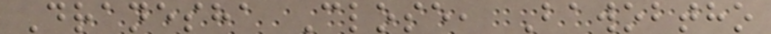Dranesha Close, Bawobtho
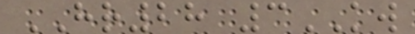HR28 3KW
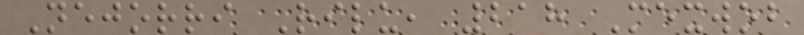Nejorri Rilu, 218 Mexwob
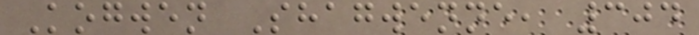Kogwen Shagwenne, 304
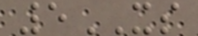5XS
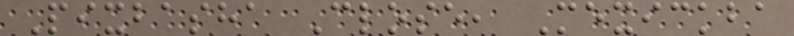Pixbasha Close, Mexickba
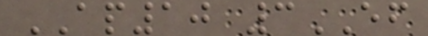AP10 3EF
